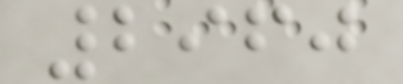2960
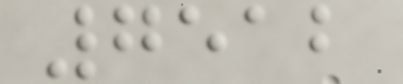7512
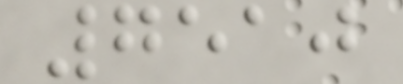7510
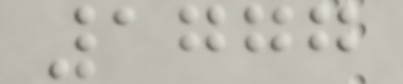1777
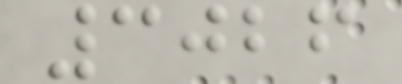3026
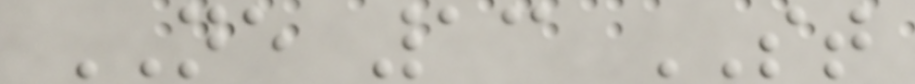NE 13 ST
